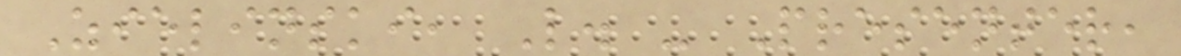Zielinski, L. - Presenter,
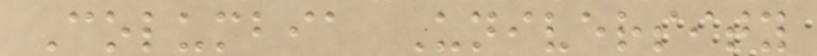Columbia University
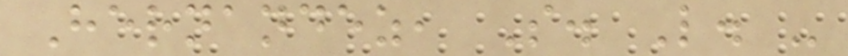Hernandez, S. L. -
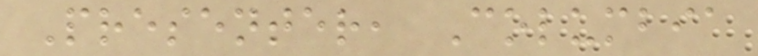Presenter, Columbia
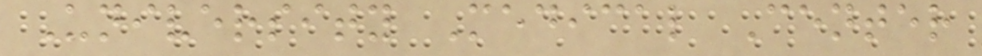University Medical Center
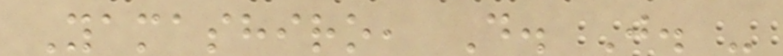Yamashiro, D. J. -
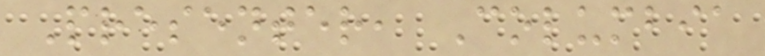Presenter, Columbia
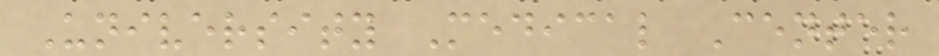University Medical Center
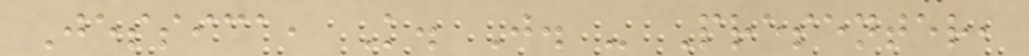Jessica, K. J. - Presenter,
